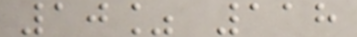10% 118
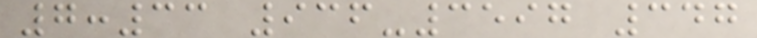7:33 936-3597 347
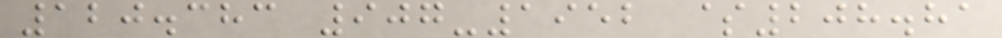120.383 907-1952 $208.81
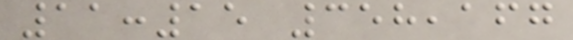11:15 358,167
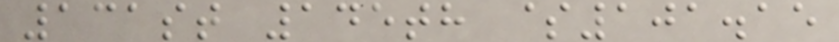131st 145th $101.15
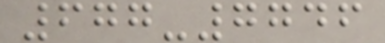677-7746
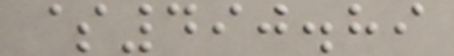$490.89
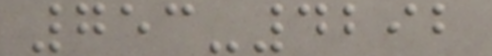753-4292
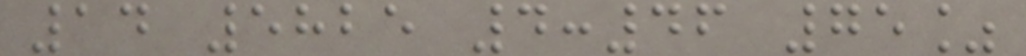14 5825 4:46 75%
